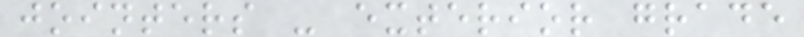jointers - exterior grade
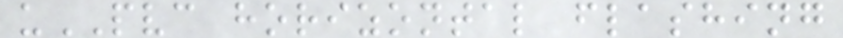uPVC horizontal flashing
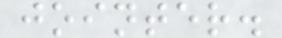jointer.
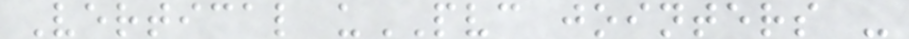Vertical uPVC jointers -
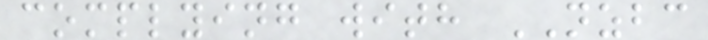complying with NZBC
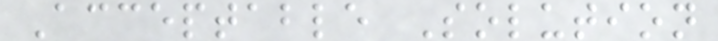Acceptable Solution
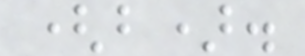(b).
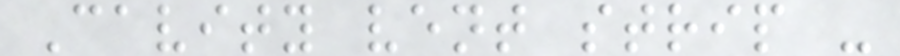Cavity vent strip -
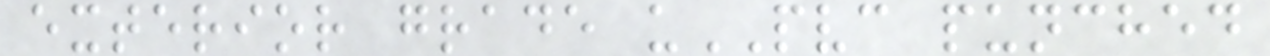exterior grade uPVC punched
